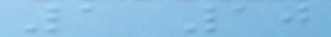1 10
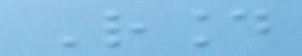Round
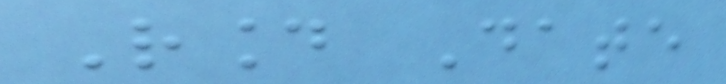Round Date
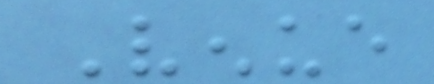Venue
